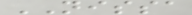NISSA
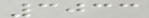3033
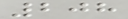208
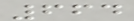664
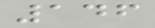146
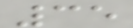35
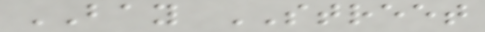BAY STREET
